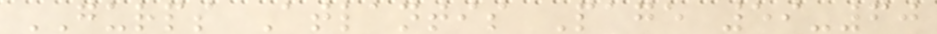GURPS Atlantis Page 59-60
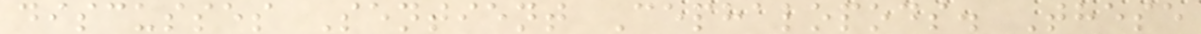discusses Sentient Cephalopods. These
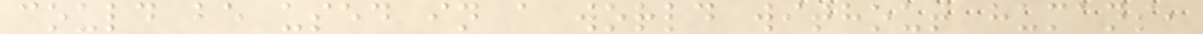could be used in a world without humans,
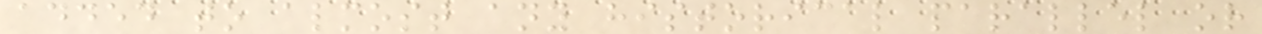added to almost any historical parallel or
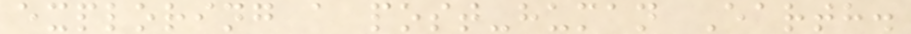exploring a post-human Earth.
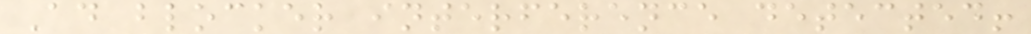Ad blocker interference detected!
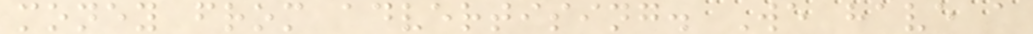money from advertising. We have a
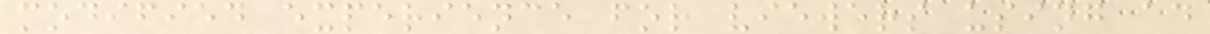modified experience for viewers using ad
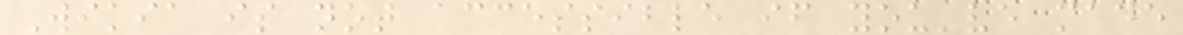Wikia is not accessible if you've made
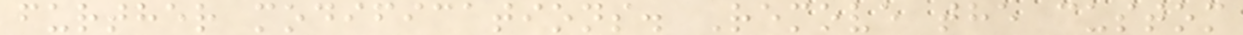further modifications. Remove the custom
